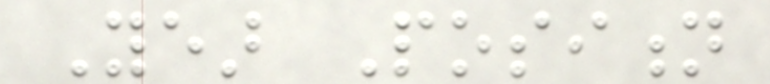Year Position
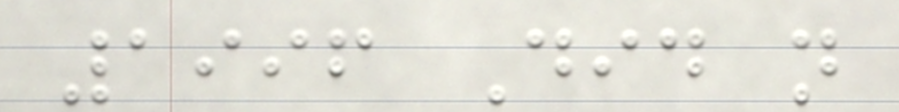1996 Did not
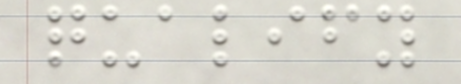qualify
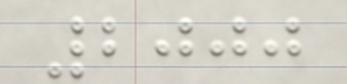2000
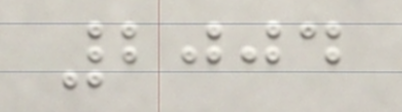2004
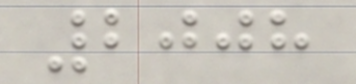2008
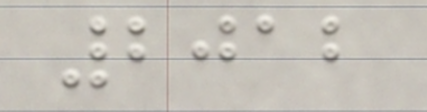2012
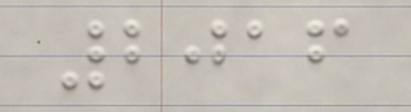2016
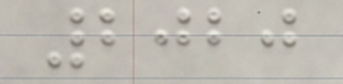2020
